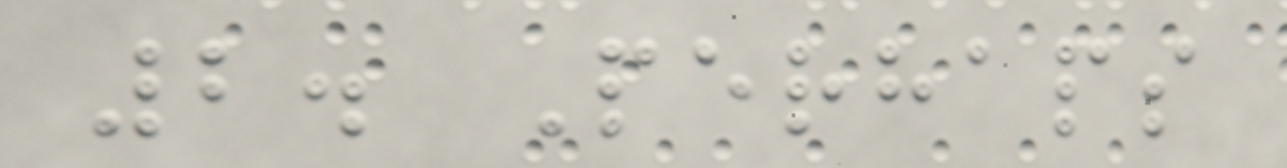2. Perhaps
